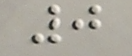0
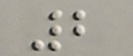2
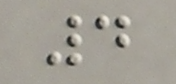4
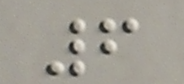6
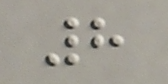8
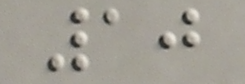10
